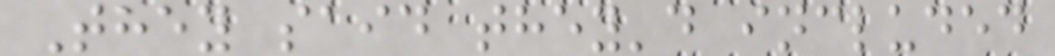They said they'd included
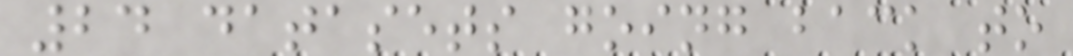24 datasets going back to
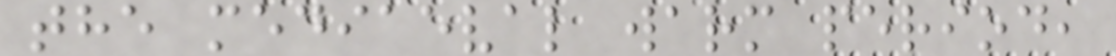the mediaeval warm period,
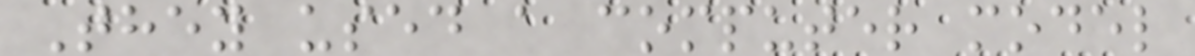They used a computer model
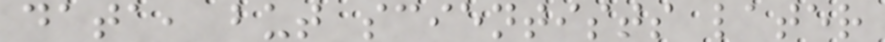data, but scientists later
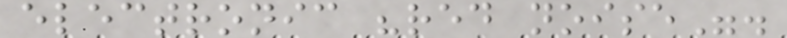electronic "red noise".
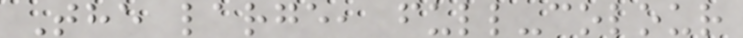The large, full-colour
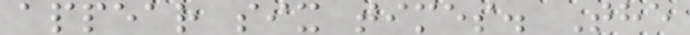appear six times. The
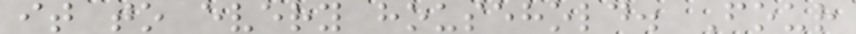it to every household. Four
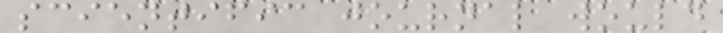scientific journal would
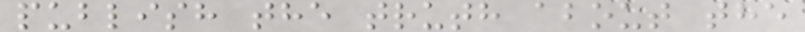publish the truth about the
